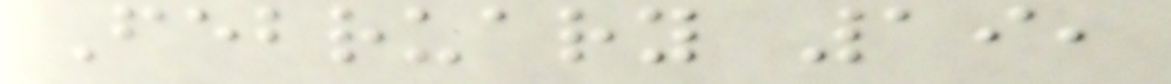February 19,
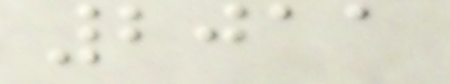2011
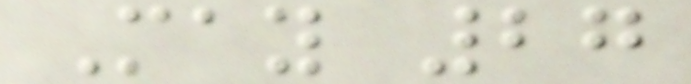May 27
